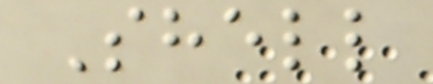Shell
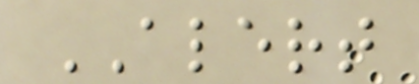ALERT
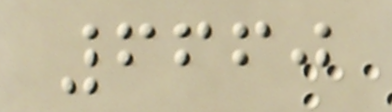6660
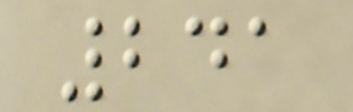241
